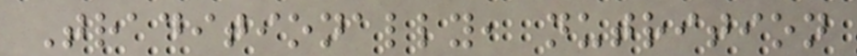Traditionally, nutrition
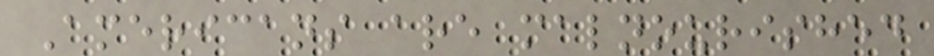Americans are malnourished
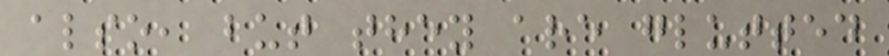also, but they are glutted
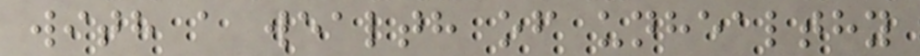with a wealth of unhealthy
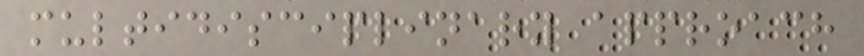multidisciplinary approach
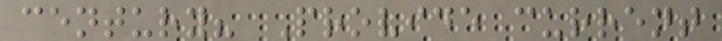century? Provide current
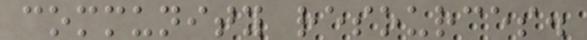community resources.
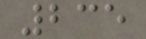235
